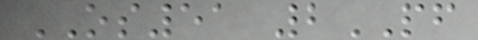OS51 2PF
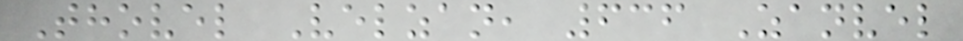Thovel Velzan, 636 Zanvel
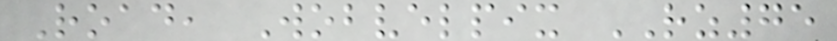Road, Wobvelpix RZ75
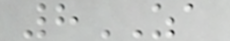8ZA
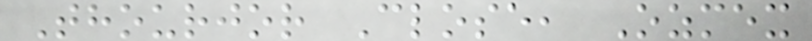Thourjor Close, Ozmex
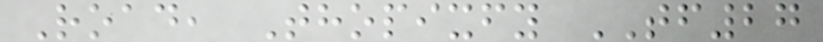Road, Thopixfy TF27
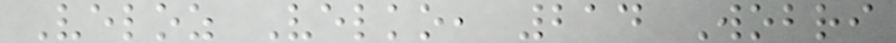Veloz Velko, 214 Wobri
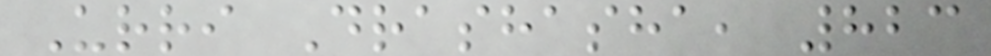Urri Drashasha, 823
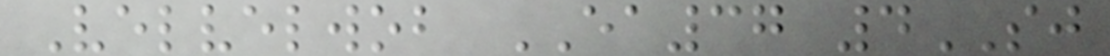Velvelwob EA37 4SJ
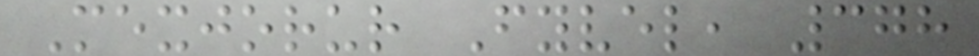Mexjorur Fyvel, 378
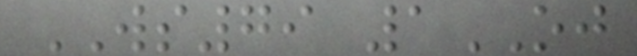WS79 1OJ
